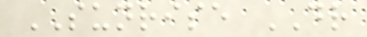SUNRISE DR
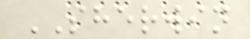SHERWIN
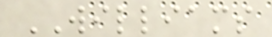WILLIAMS
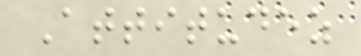Attitudez
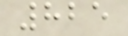825
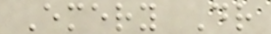Emery Dr
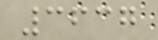3637
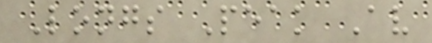Longs Peak Av
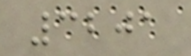3201
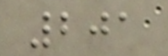201
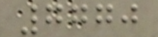7770
